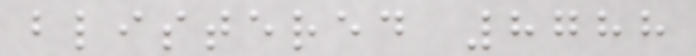blistered 8788
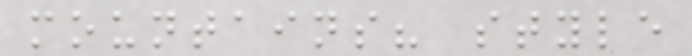mountains? style
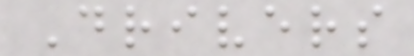Drivers
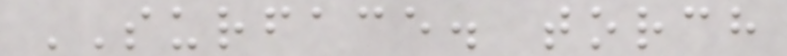SURFACE. torch
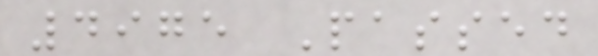4975 Passed
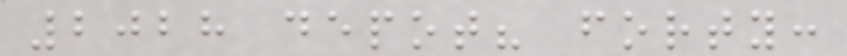2028 depot? forty:
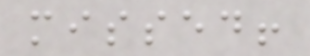missed!
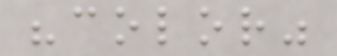"color"
